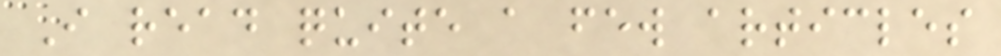I read quite a few articles
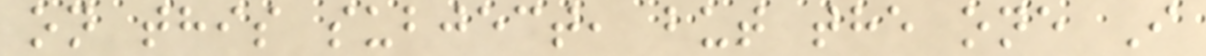on this subject, but the one I
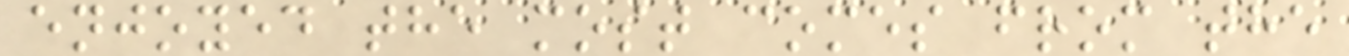enjoyed the most comes from the
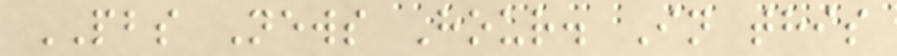PBS News Hour. In this
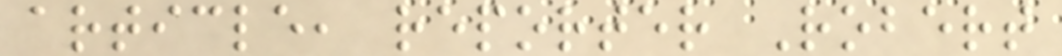article, reporter Robert
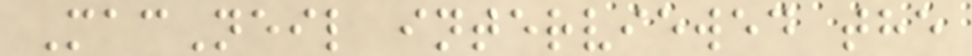MacNeil interviewed the
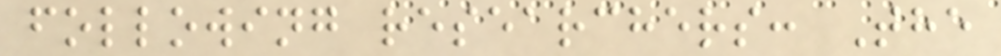following researchers: The
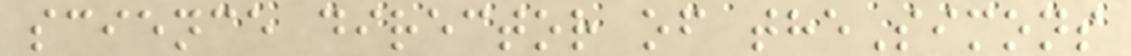science director of theSimons
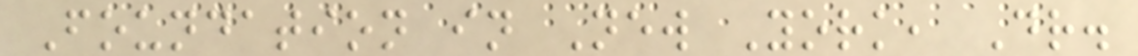Foundation in New York, Dr.
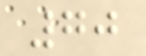70
